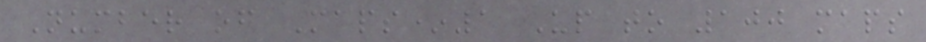Number of Maps*1 Up to 100 maps
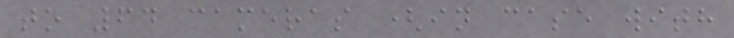to 64 cameras (in case with
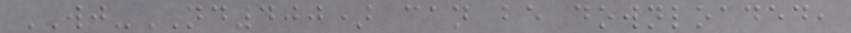WJ-ND400) can be downloaded,
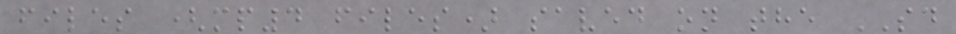files (mp4 files) saved on the SD
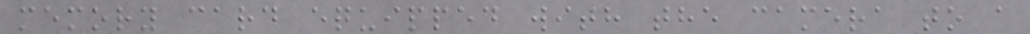memory card equipped with the camera to a
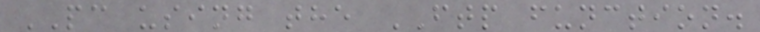PC using the FTP function.
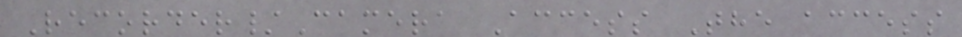Recorder/Camera Access The access
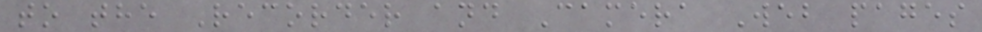to the Recorder and Camera Web pages
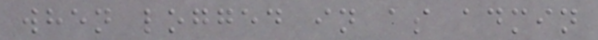when logged in as admin
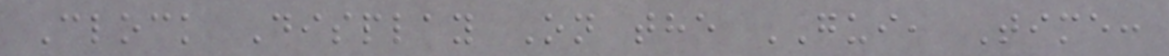Clock Display On the GUI, Time:
